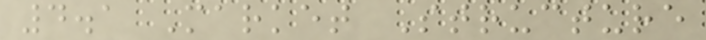4.1 Market Structure
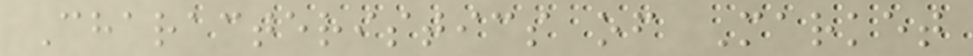Characteristics of Market
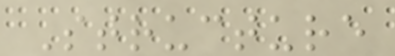Structure
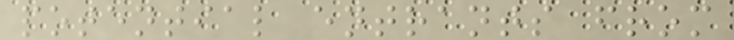potential entrants from
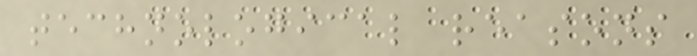technological reasons
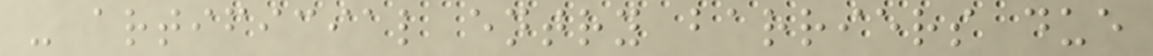- artificial entry barriers due
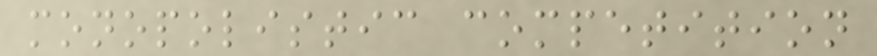monopolistic competition
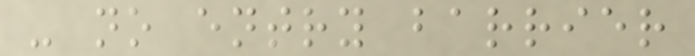- no entry barrier
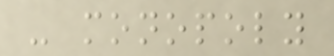- monopoly
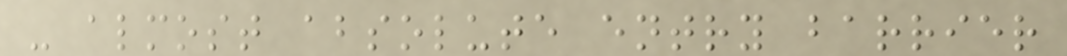- almost absolute entry barrier
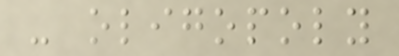- oligopoly
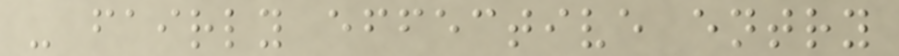- fairly effective entry
